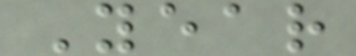Year
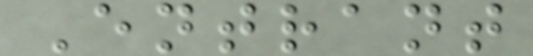Entrant
